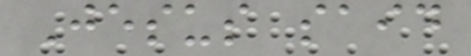Jesus said
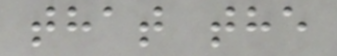that the
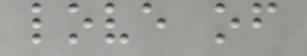love of
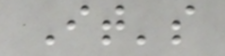It's
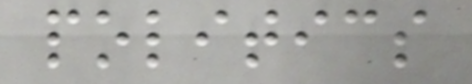politics
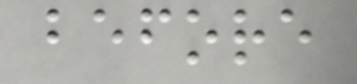before
